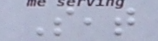Seat
